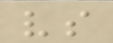vs
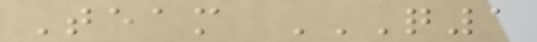Team Q1
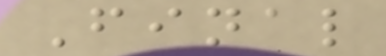Final
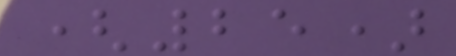(25)
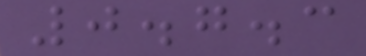0.7.3
